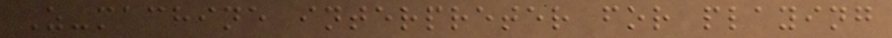Z-machine interpreter for playing
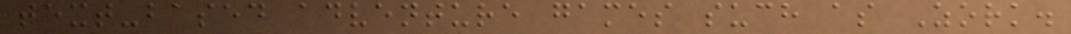text-based adventure games such as Zork.
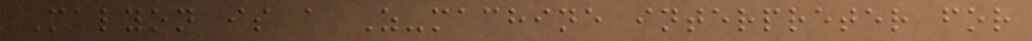Malyon is a Z-machine interpreter for
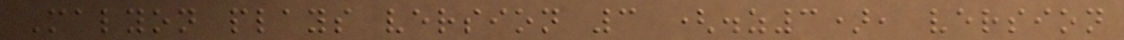Malyon plays version 3 (.z3), version
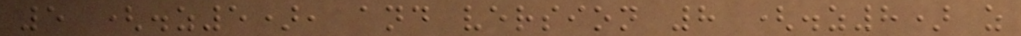5 (.z5), and version 8 (.z8) z
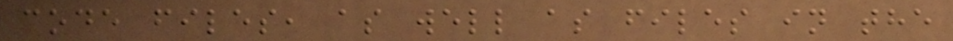code files, as well as files in the
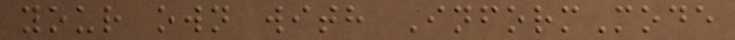your own with InformMode
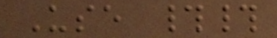Use ##
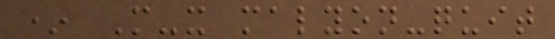* M-x malyon-quit
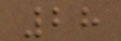28
